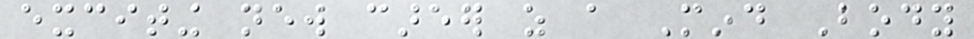exciting new career as a Mind Body
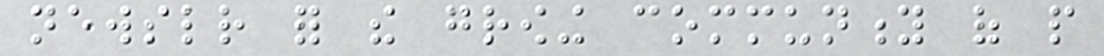newsletter for the growing community of people
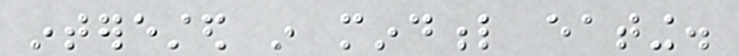interested in mindful eating.
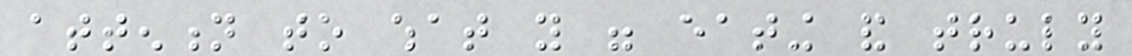attention to what you were eating and truly
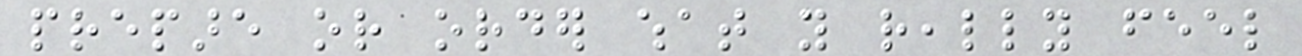prepare or order what you really feel
